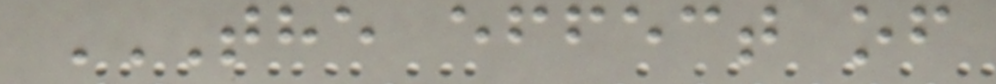THE EFFECT OF
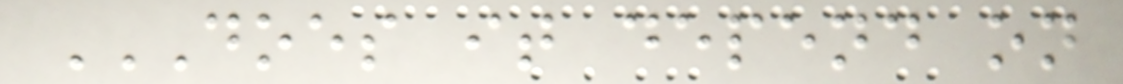DOES IT DEPEND ON
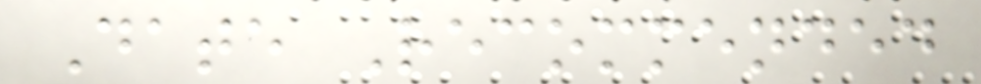Date Recommended
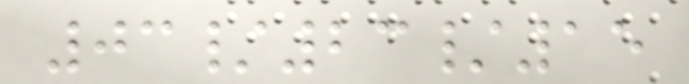03/23/15
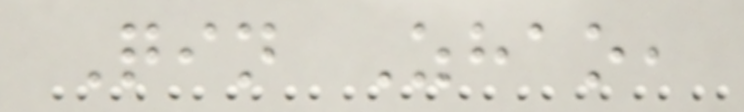Qin Zhao,
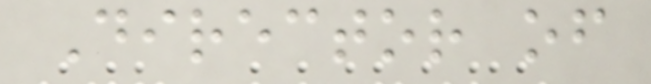Director of
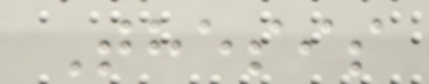Thesis
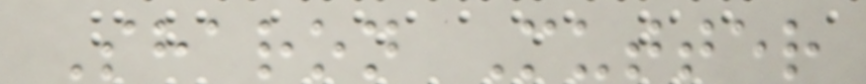Sharon Mutter
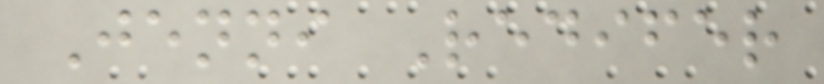Jenni Redifer
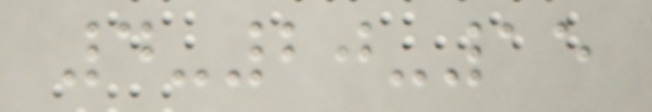4-20-15
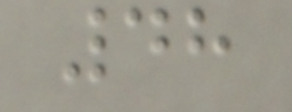48
